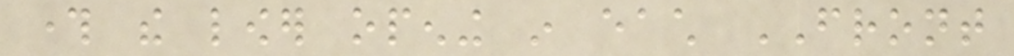through the lower opening in each FRONT
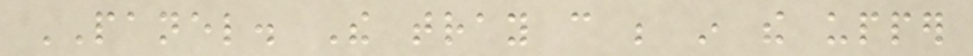PANEL. The tray can be in the upper
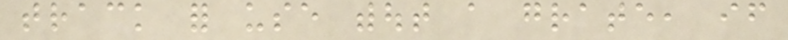track for use without a grate, if
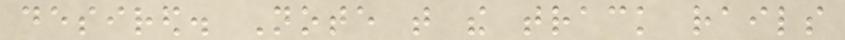desired. Note that the track rails
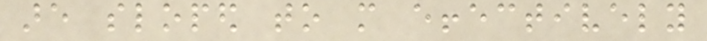are sloped to more effectively
